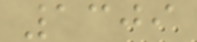1309
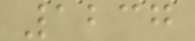1237
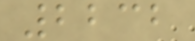2232
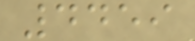4459
